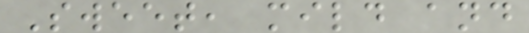Sweet, mild and
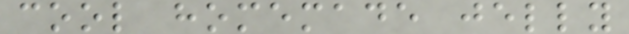cool homemade jelly
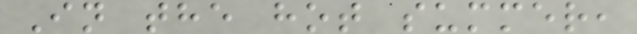In the hot summer,
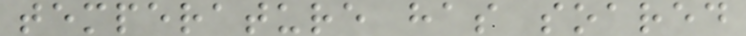temperature has soared
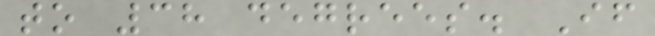to 38 degrees. If
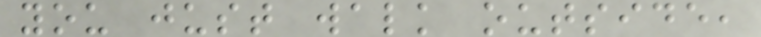you just walk outside,
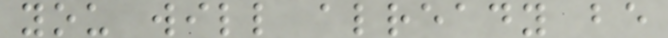you will already be
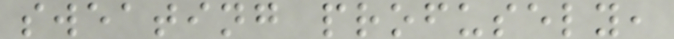sweating profusely,
